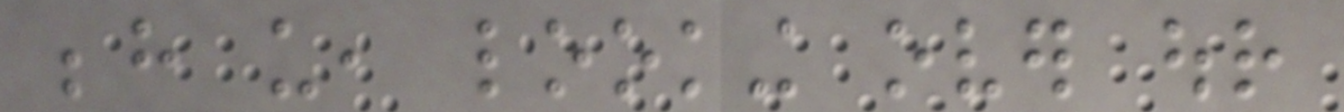behind us, looking over our
